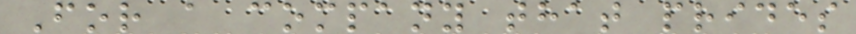For a company that prides
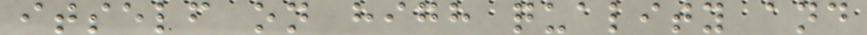itself on high quality and
